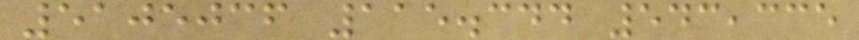5105036 115.344 543,335
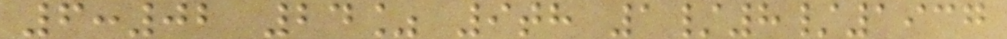6:02 24% 9th 1/8/1937
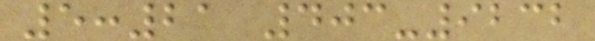5:21 403-9232
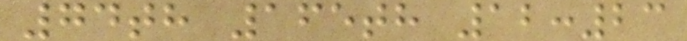74th 165th 12:23
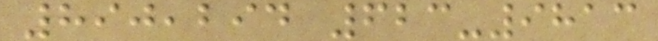890,294 623-9813
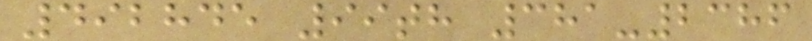492845 99th 381-2386
